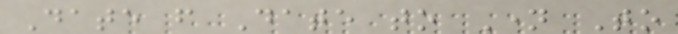Date from Date to Name To
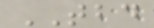TBD
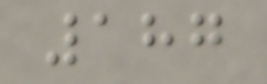187
